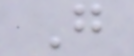G
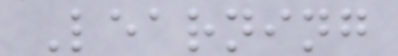Learning
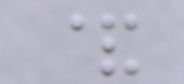&
